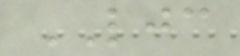LJC
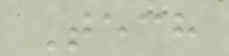Tech
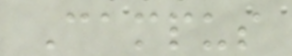Campus
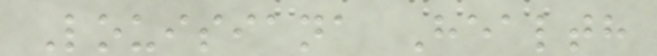Louisiana Health
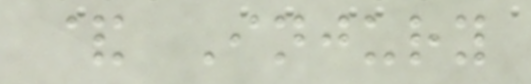& Injury
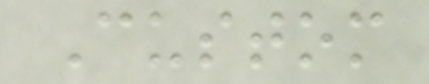Custom
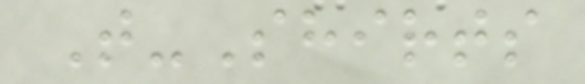T-Shirts
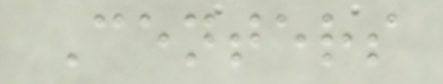Centers
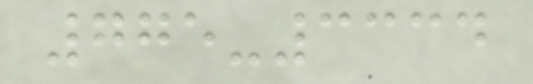775-3334
